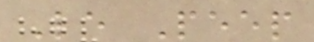Le Peep
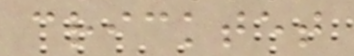cricktet
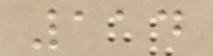114
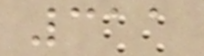311
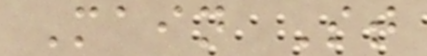Main St
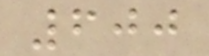600
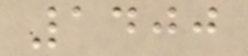1400
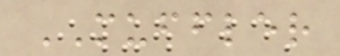MUFFLER
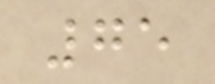75
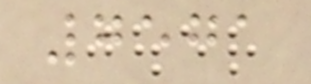7571
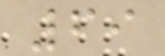69
